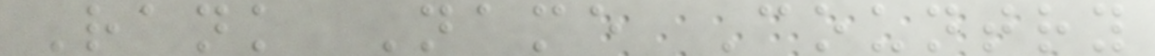Rank Name Country
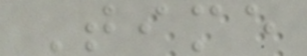Time
